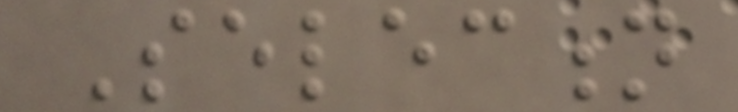Selection
